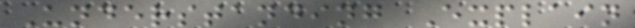Understanding Explain
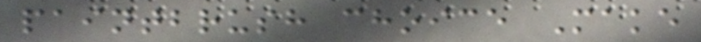paintbrush choice Make
